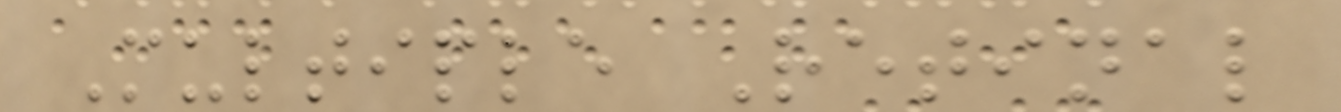Multiple Retinal
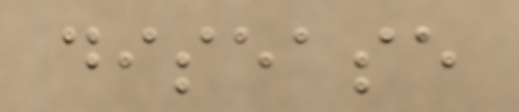disease
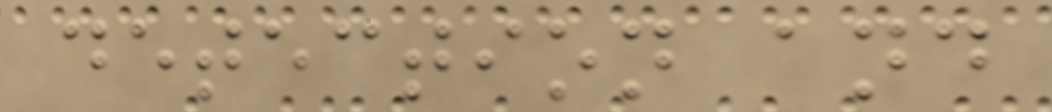detection and
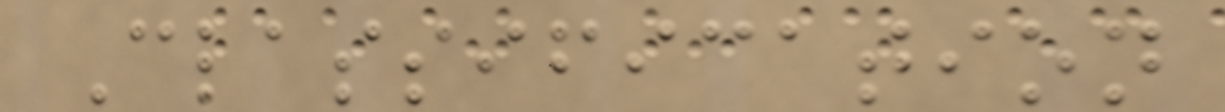Classification
